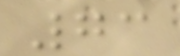73
